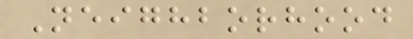Neighborhood
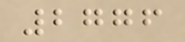2776
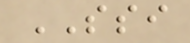SSI
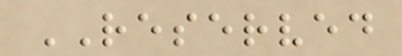RESERVED
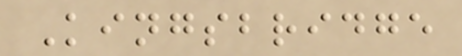Kingsbridge
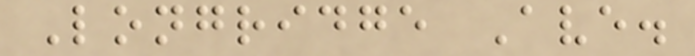Longridge Ave.
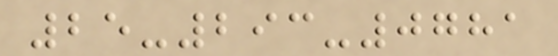25-293-0781
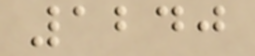1240
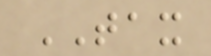TAX
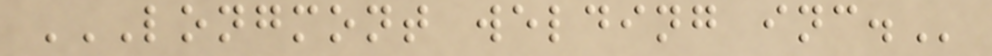LONGMONT WELDING INC.
